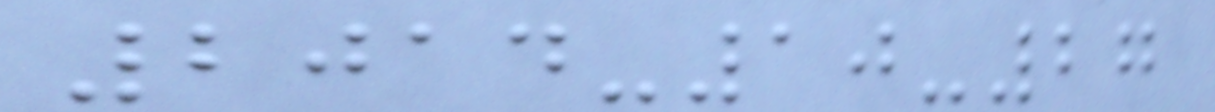2014-10-27
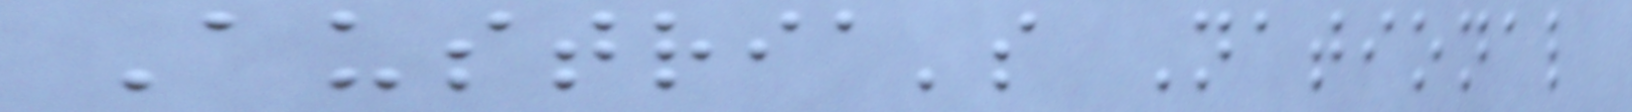Austria's National
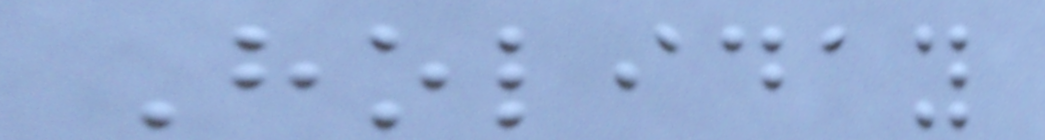Holiday
